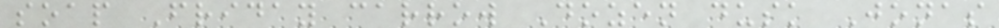soap Friday carrow Dozen dusk Jonas
